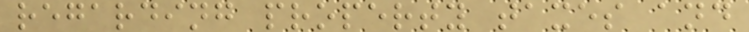regarding property taxes and
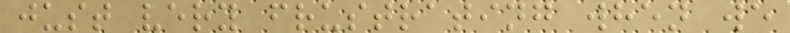just very frustrating when we
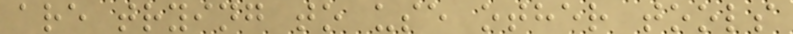are trying to use other tools
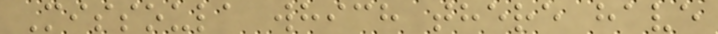Missoula which there have
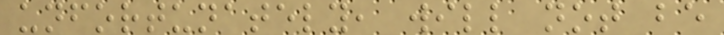unfortunately, will not be
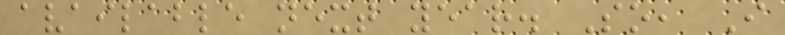available next year. So, I
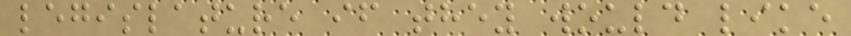legislature if they would like
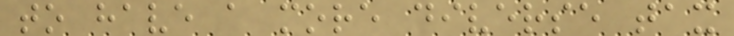to have a more diverse tax
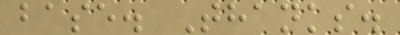base. Thanks.
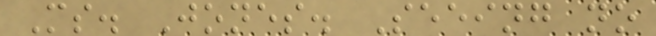Ms. Jones. Seeing no
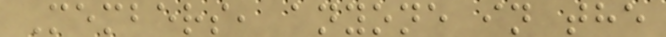Members, anyone in the
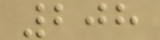208
